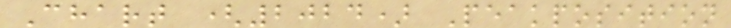Chart (2024) Peakposition
